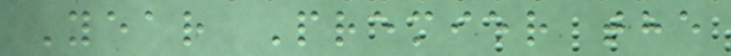Year Premier the
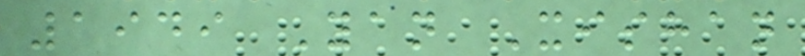1949 Yan Xishan
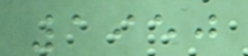1950
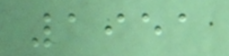1951
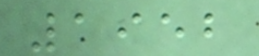1952
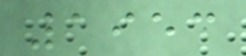1953
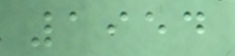1954
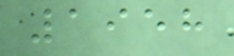1958
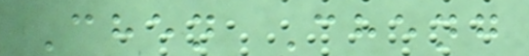Chen Cheng
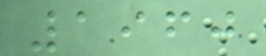1960
